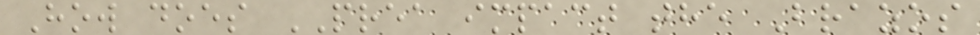How does PREA impact the Brazos
